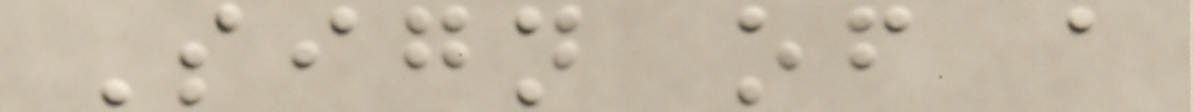Sign of a
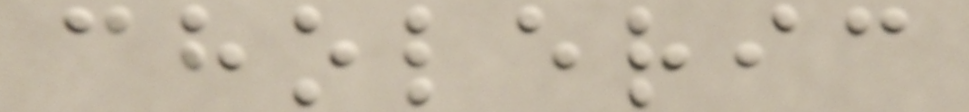choleric
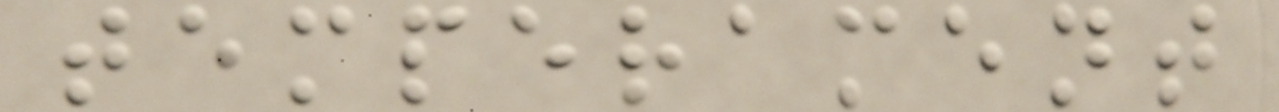temperament
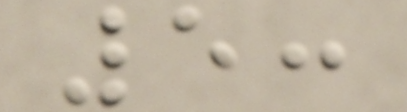5:
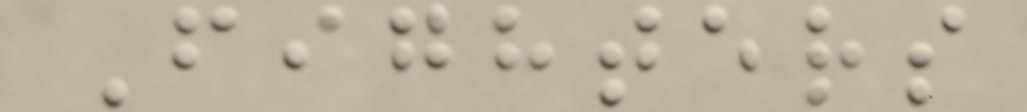Fighters
